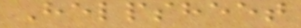Helpsheet
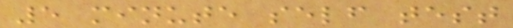5 minute self test
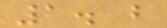1. b
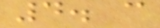4. c
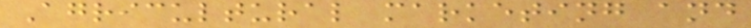Agricultural marketing and
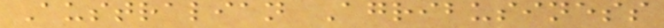Australian Agribusiness
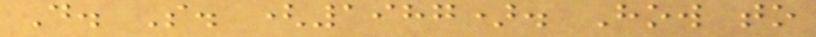D. S. (1987). How to
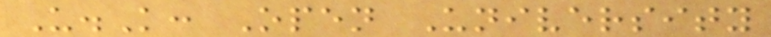U.K: Open University
